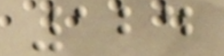124
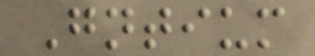Gntium
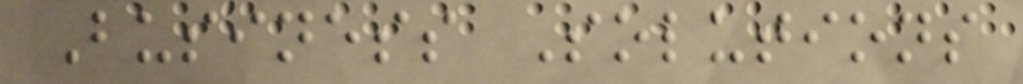Business Solutions
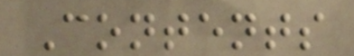Contents
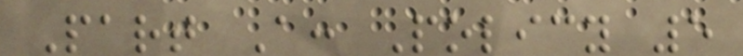Part A: Policy 5
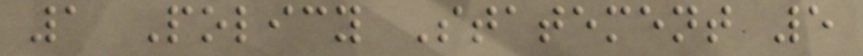1 Policy Statement 5
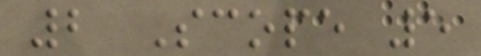2 Scope 5
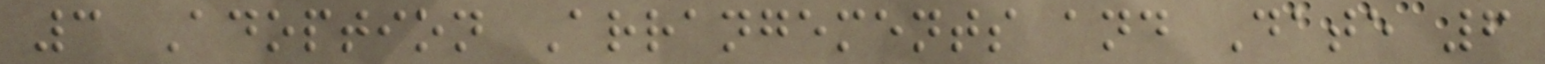3 Adoption Arrangements and Date 6
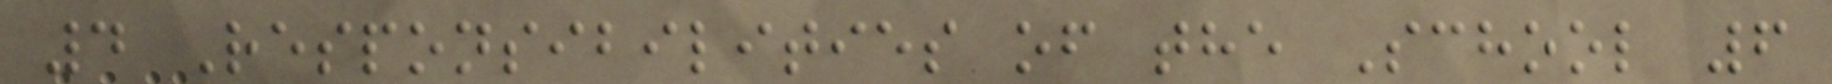4 Responsibilities of the School 6
